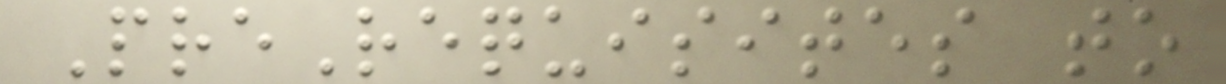PreRequisites to
